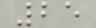25
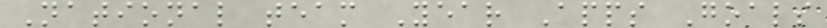National team Year Apps Goals
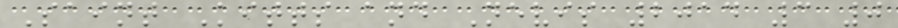Saint Kitts and Nevis 2014 3 0
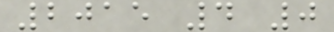2015 4 0
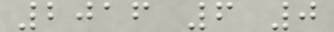2016 6 0
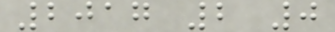2017 2 0
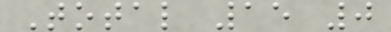Total 15 0
